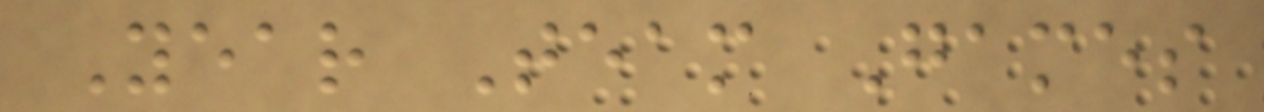Year Team Games
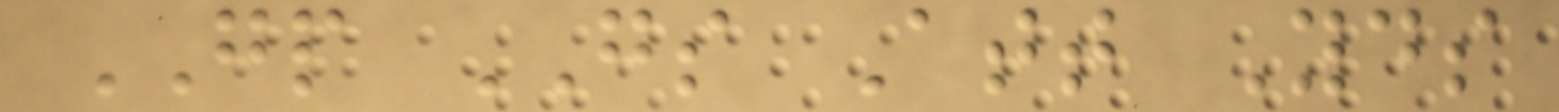GP GS Att Yds
